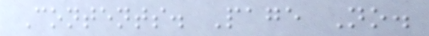Contents. Page No.
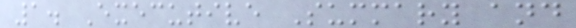1. Executive Summary and
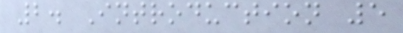2. Introduction 5
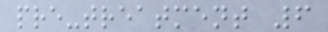pre-treatment 6
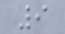9
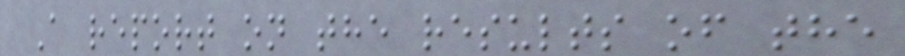A report on the results of the
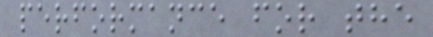performance for the
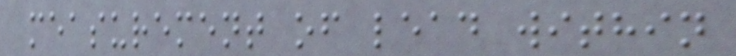measurement of lead within
